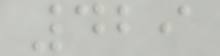429
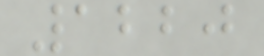1220
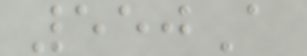550A
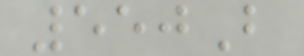550B
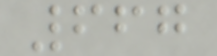667
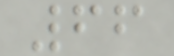66
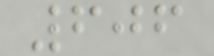606
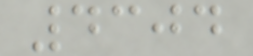4304
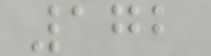172
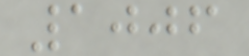1006
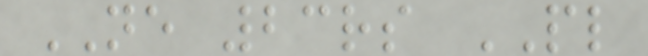NE 23rs PL
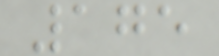175
